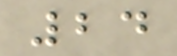24
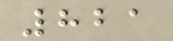821
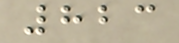823
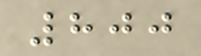800
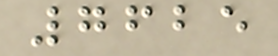7625
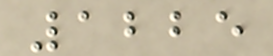1225
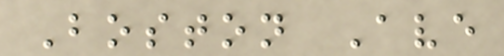Boston Ave
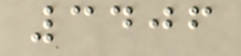3406
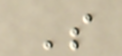S
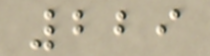229
